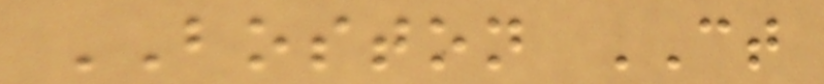BOSTON CT
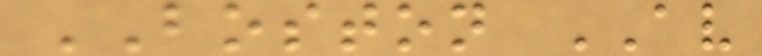BOSTON AV
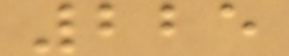225
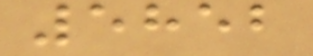5852
